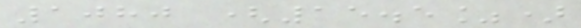1080 (15.5%)
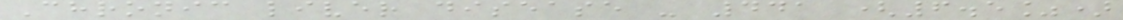Chronic liver disease - 441 (6.5%)
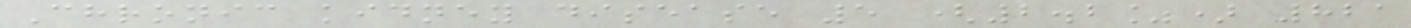Chronic kidney disease 5 (2.2%) 821
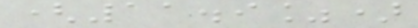(11.9%)
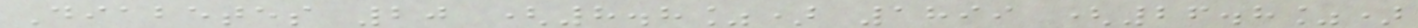Diabetes 20 (8.8%) 1899 (26.8%)
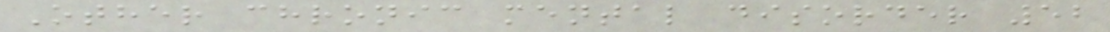Other chronic mental disorder 52
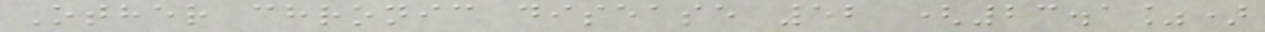Other chronic disease 52 (23.1%)
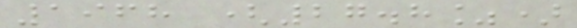1968 (27.8%)
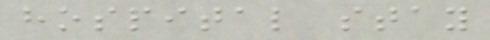hospital stay
